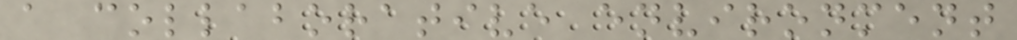a collaborative environment
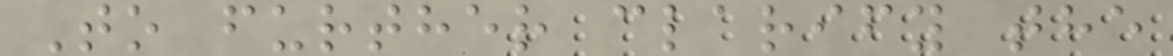To further clarify the
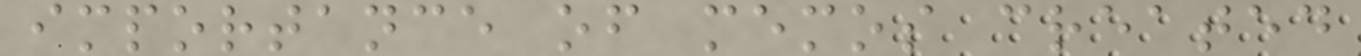importance of memos created
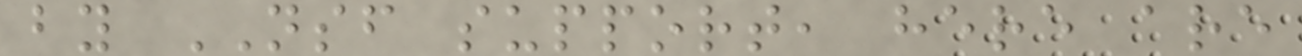by NSF support, here are
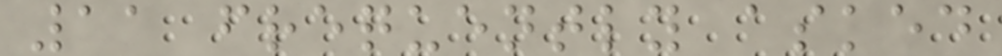11 frequently asked
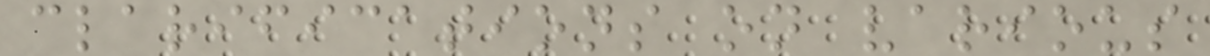clarifications on various
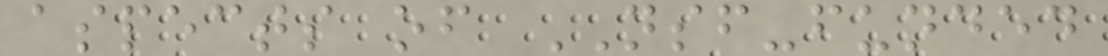aspects of NSF-funded
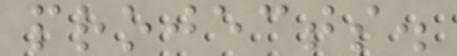projects.
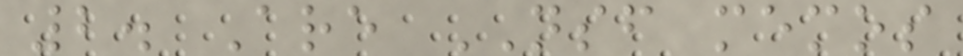2. Are NSF memos
